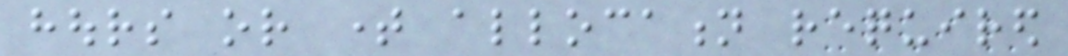hours or time allocation required
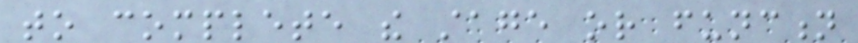to complete the stage or function
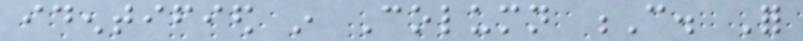identified in Column C. For
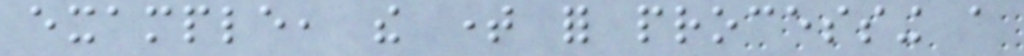example, the time for processing a
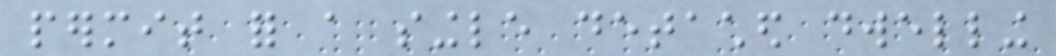permit for a single detached dwelling
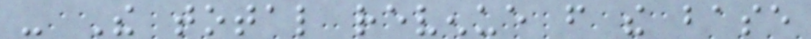- The total revenue from the base
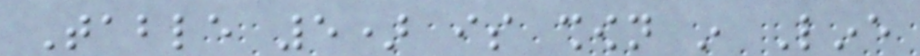Table 5) is shown in Line
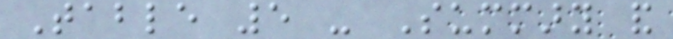Table 5 - Summary and
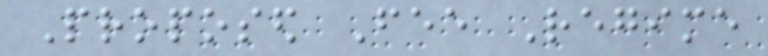Proposed Fee Regime
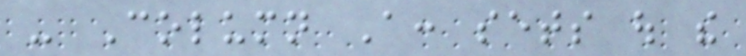- Column A: sets out the
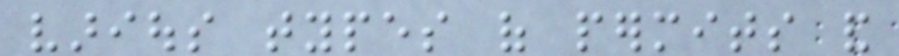various types of permits and
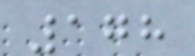178
